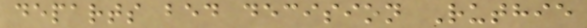departs bed decision Ruthie
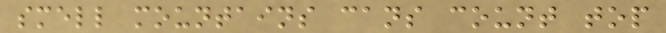smell mountains cans count top
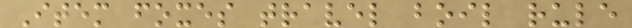Item foxes travel boil rule
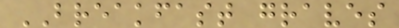BREAKFAST graves
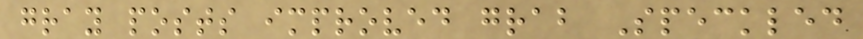gray posts improved grab Speckled
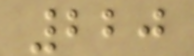220
